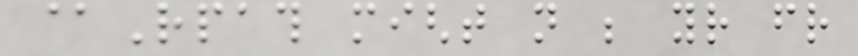@Rpath might not be your friend
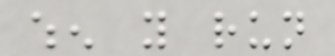when you run
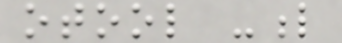otool -l
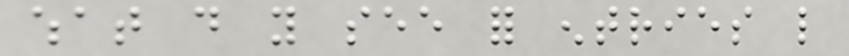what do you see for entries like
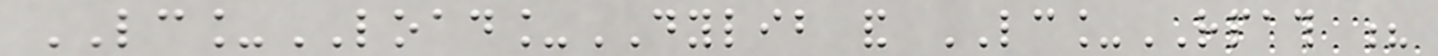LC_LOAD_DYLIB and LC_RPATH ?
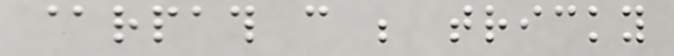@rpath can be tricky
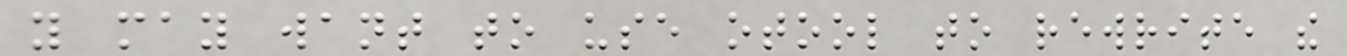you may want to use otool to rewrite the
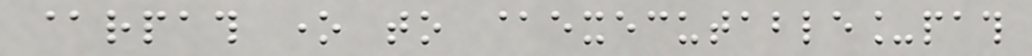@rpath one to @executable_path
